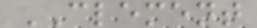CLEMENT
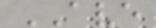AVE
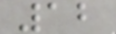12
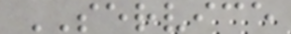SERVICE
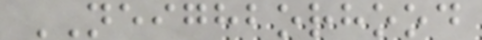NEIGHBORHOOD
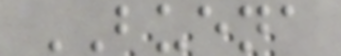BUENA
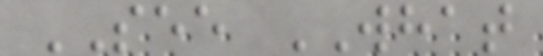SEE WHAT
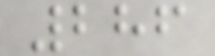286
